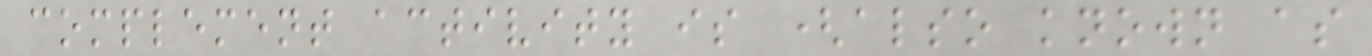complement activity is (also known as
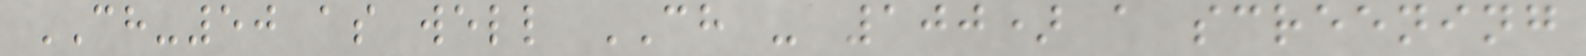CH-50 as well CH - 100) a screening
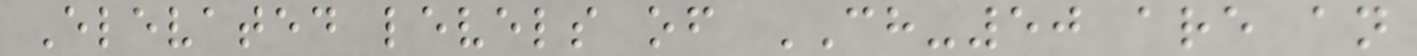Elevated levels of CH-50 are an
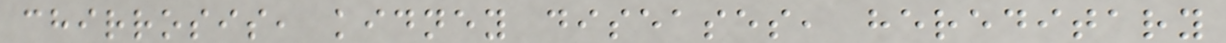chirrosis, kidney diseases, hereditary
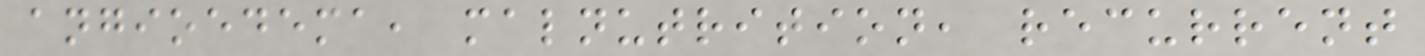angioedema, malnutrition, recurrent
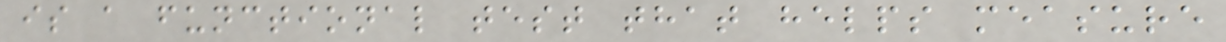is a functional test that helps measure
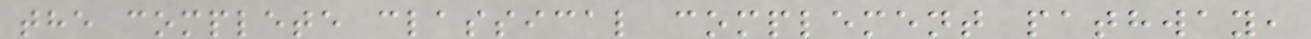the complete classical complement pathway,
